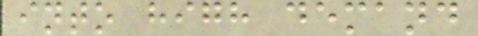into high demand
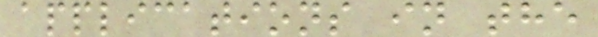applications in the
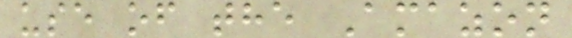use of the Amazon
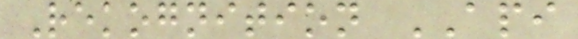Rekognition API
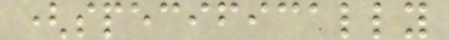(specifically
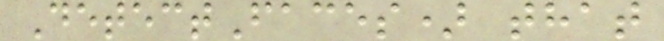DetectFaces) that
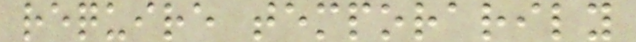require temporarily
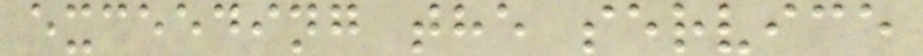exceeding the service
